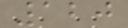120
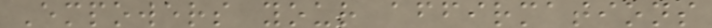Empowers your affirmations
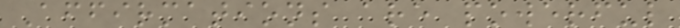Affirmations are powerful
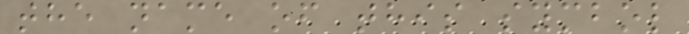the name of this symbol
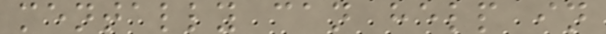mentally can help in
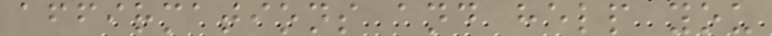affirmations and help you
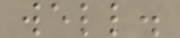well.
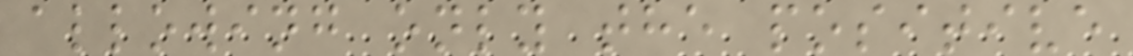allowing only the positive
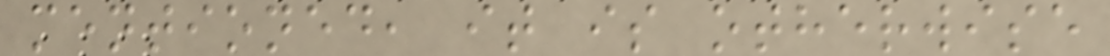mentioned, it is otherwise
